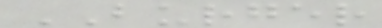BURGER
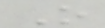O
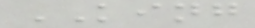KING
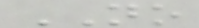NO
